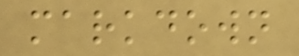markdown
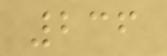236
